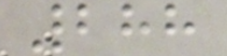288
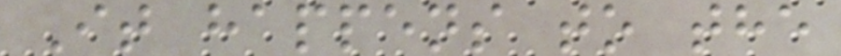It happens to the
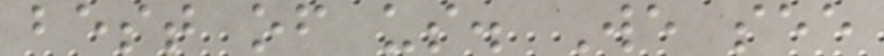best of us. We see
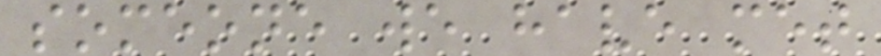someone we have met
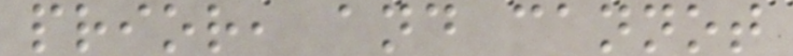prior, and cannot
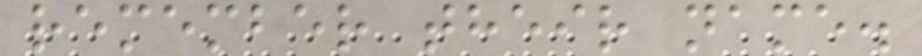remember their name.
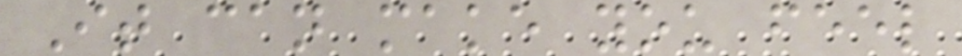It can make you feel
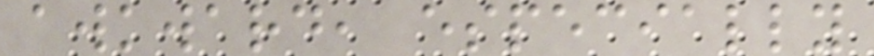awkward, especially
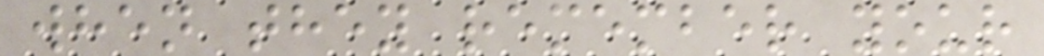when they remember your
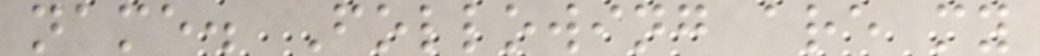name. Following are my
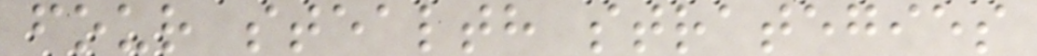four stealth strategies
